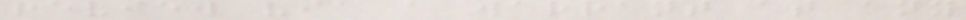review via a warrant at any
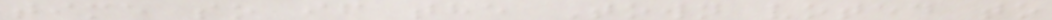time so if the Town voted to
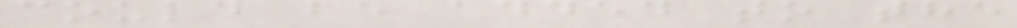could be added to the
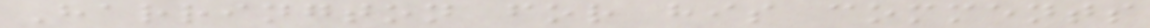Harrington for his comments
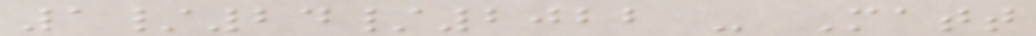1/24/2022 - Matt
